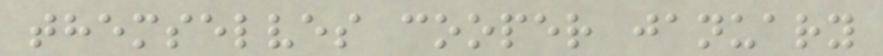themselves cooper january
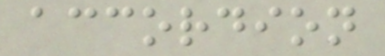accordion
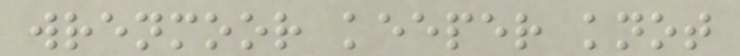wrenmoor keeper knot
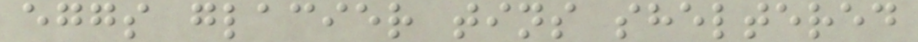eggs glacier tins sheltered
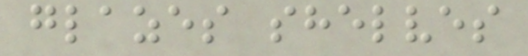glazes shelves
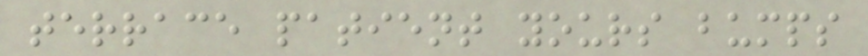terrace patient yours bumps
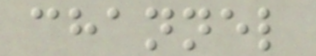channel
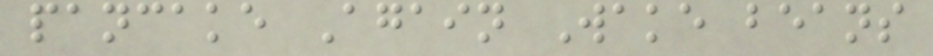pancake Again Wake beans
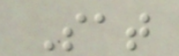Sat
